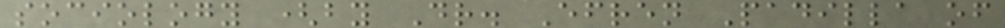sociology (by Dr. Efren Padilla of
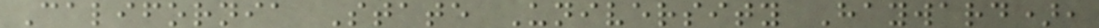California State University Hayward),
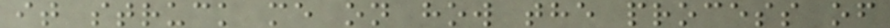it struck me on how the process of
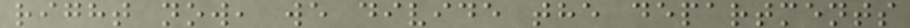right now, we divide the departments
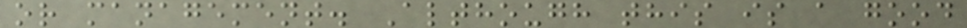or management. Although this is a good
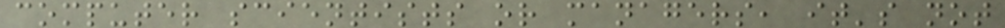computer scientists or managers, it's not
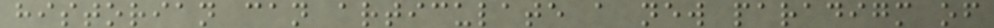historian can articulate a new paradigm of
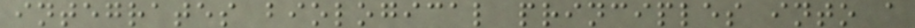integrates biological principles into a
